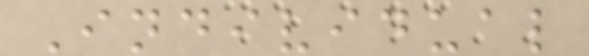Individual
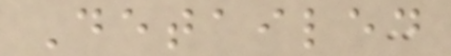Detailed
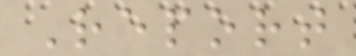Report
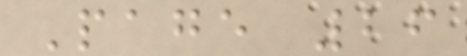Page 26
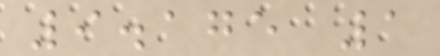9.175 1
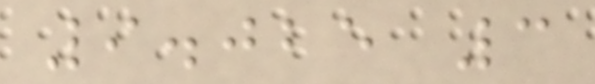9.025 3
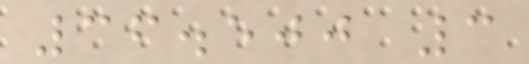36.500 3
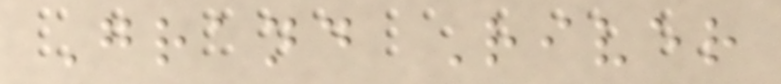Grand River
